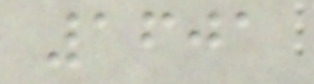1601
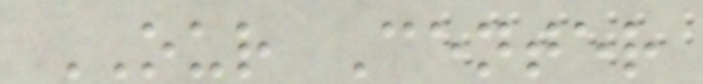OUR Center
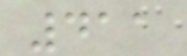411
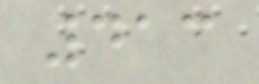413
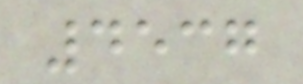4537
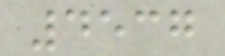4537
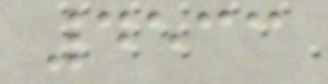4533
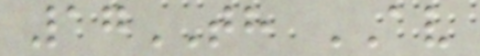17TH AV
